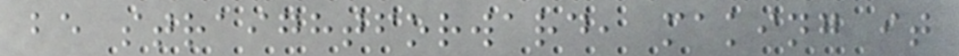be straightforward, making it
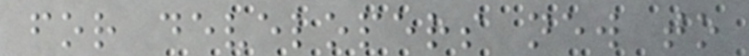for developers new to
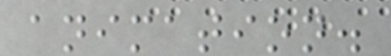animation.
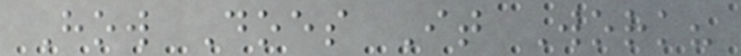How Does It Work?
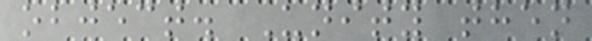object. Unity then
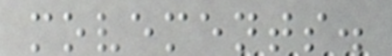movements.
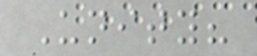Unity?
